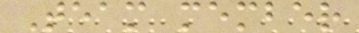Team member
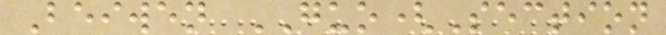Beiwen GUO(Section
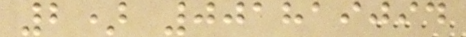2) 001819094
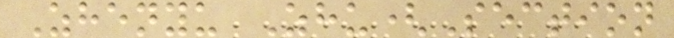Zhenyu Zhu(Section
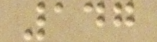147
